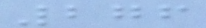276
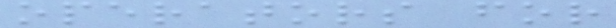operators for
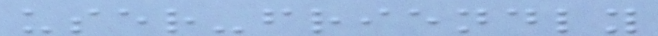user-friendly
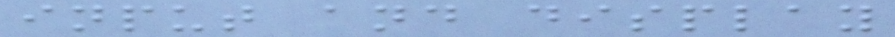input and display
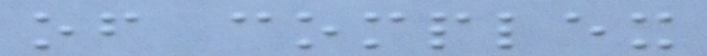of complex
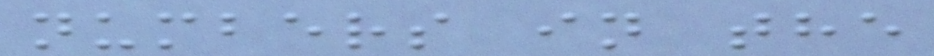numbers in the
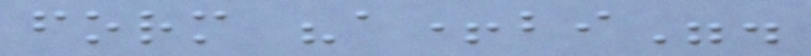form "a+bi".
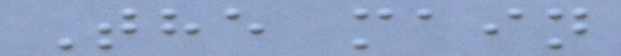The main
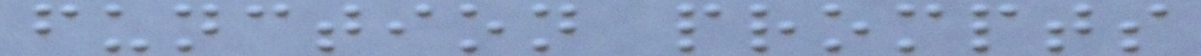function prompts
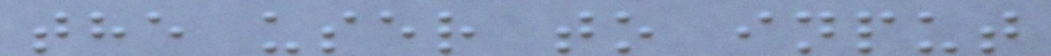the user to input
